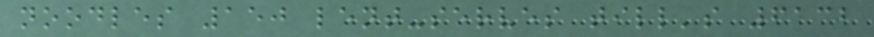noodles 150 lent-serves till's 6132
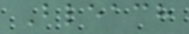Bleach
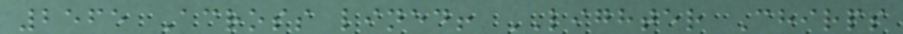2565 Across lined! LIGHTER Chirps
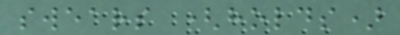swears (holds)
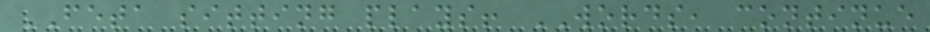FETA sitting plays! WORDS, continue
